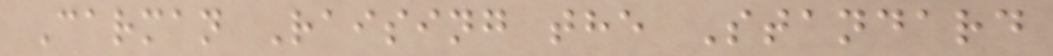Carman Raising the Standard
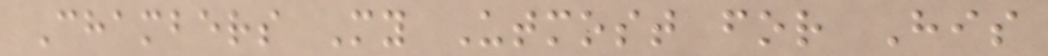Chambers My Utmost for His
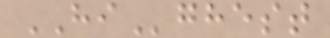HIghest
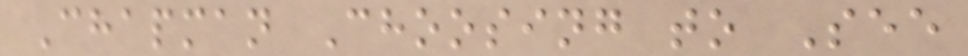Chapman Choosing to See
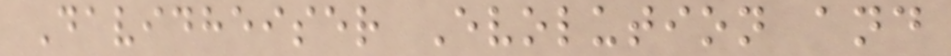Davidheiser Evolution and
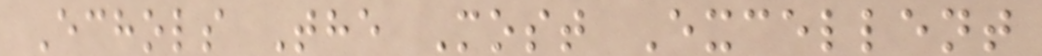Echols The Most Excellent
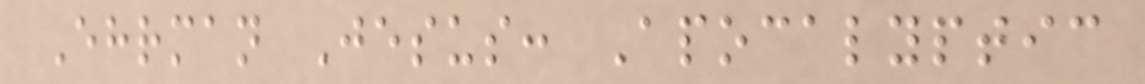Ehrman Jesus: Apocalyptic
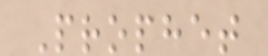Prophet
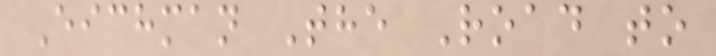Eichman The Road to
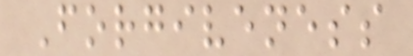Forgiveness
